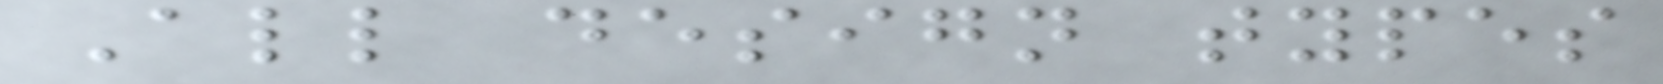All design types
